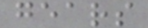gears
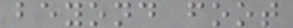beyond foot
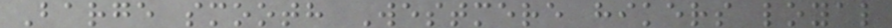Barge smooth Westmere hikers loyal
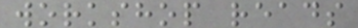workshop reads
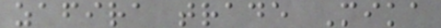zafira trade Mika
